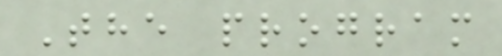The program
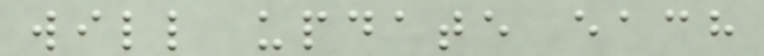will update each
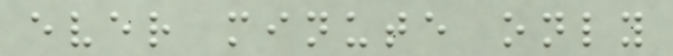ever minute only
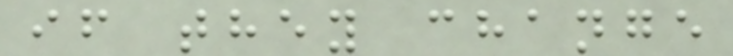if they change
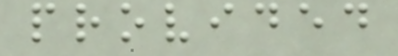provided
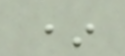*
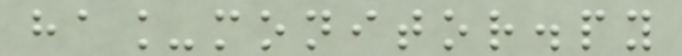ha_monitor.py
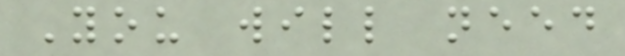You will need
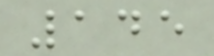145
